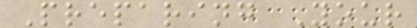Preparing Your
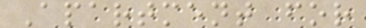Apartment for
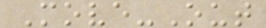Move-Out
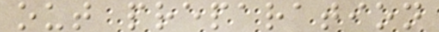out preparation
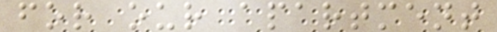for our apartment
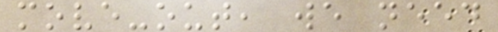move-out, we need
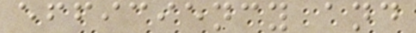efficiency and
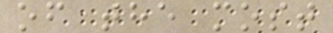of the most
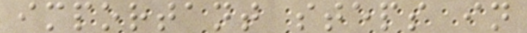important steps in
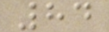84
